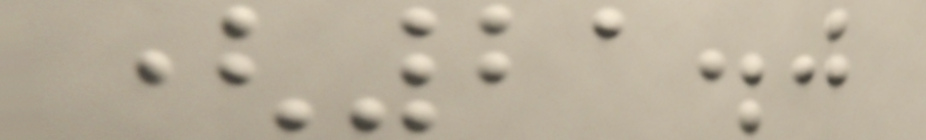(21.0
